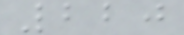220
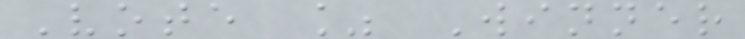Vote % Winner
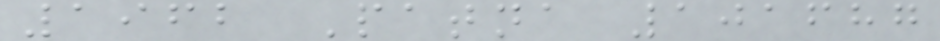1962 Patna 101687
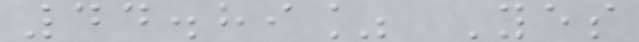44.89% Yes
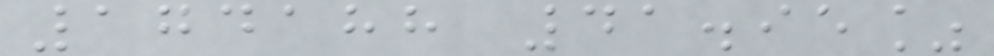174188 41.95%
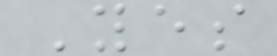Yes
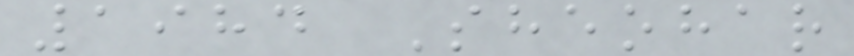1984 Sheohar
